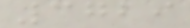3729
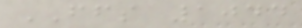FFS 1044
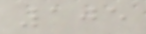105
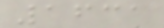1631
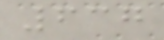637
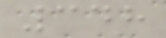348
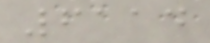6114
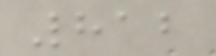812
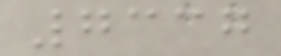7337
